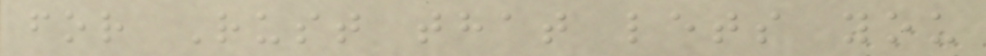for Rust that lets you
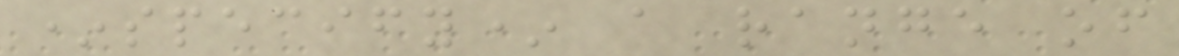*specify* a range of
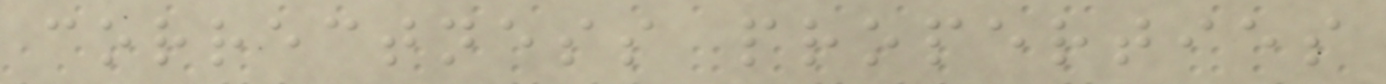correctness properties
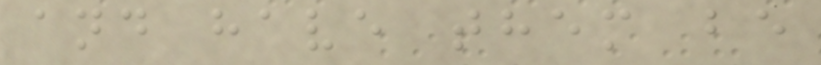and have them be
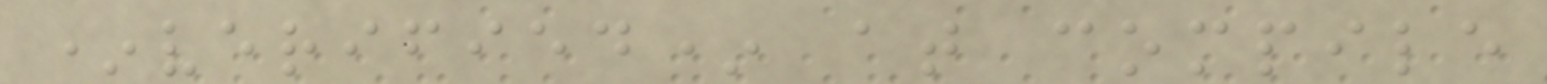*verified* at compile
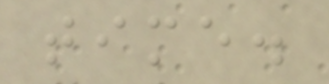time.
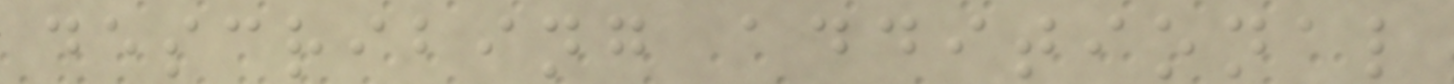describing additional
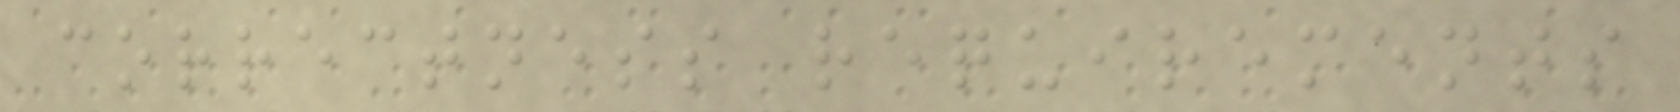correctness requirements
